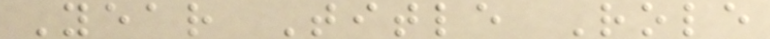Year Title Role
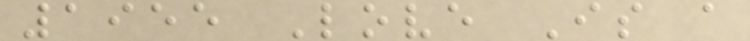1955 Love Is a
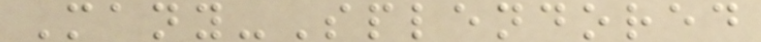Many-Splendored
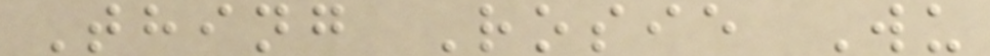Thing Rosie Wu
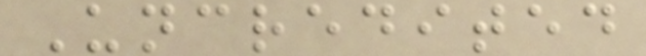Uncredited
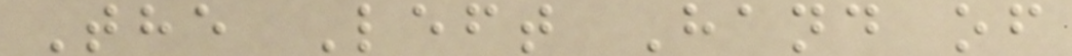The Left Hand of
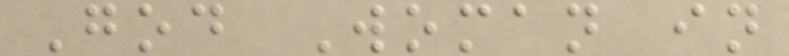God Woman in
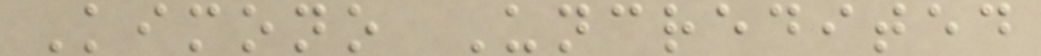Kimono Uncredited
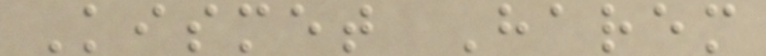Kismet Harem
